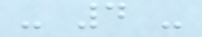- 4 -
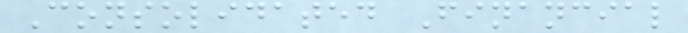Consolidated Financial
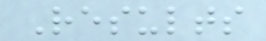Results
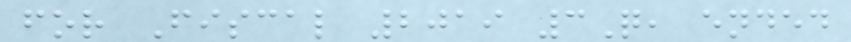for Fiscal 2019 3Q, ended
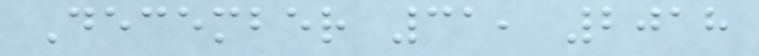December 31, 2018
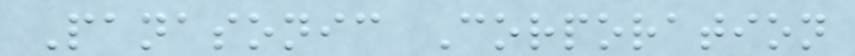Panasonic Corporation
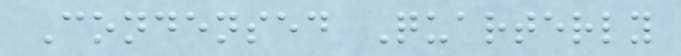Condensed Quarterly
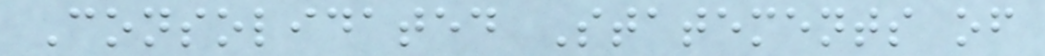Consolidated Statements of
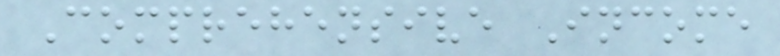Comprehensive Income
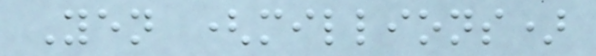Yen (millions)
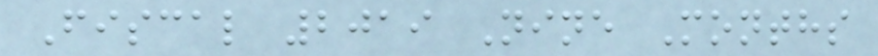Fiscal 2019 Nine Months
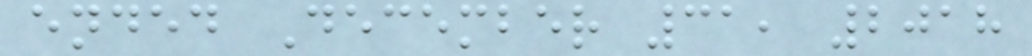ended December 31, 2018
